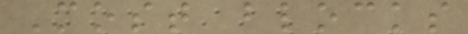Most blocks
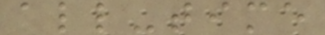all-time
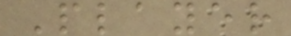Player
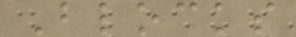Blocks
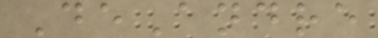DeAndre
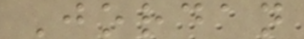Jordan
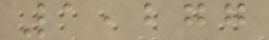1,277
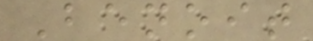Benoit
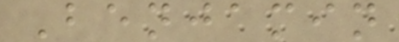Benjamin
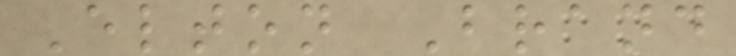Elton Brand
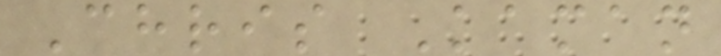Chris Kaman
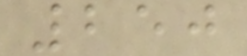250
